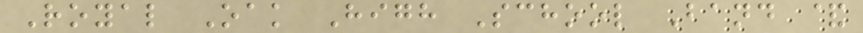Royal Oak High School Band &
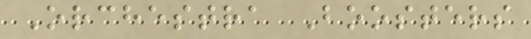Orchestra Boosters
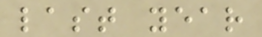last year
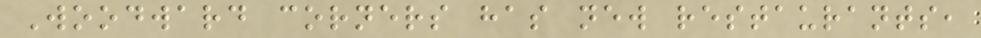Woodward corners has new restaurants,
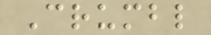Crumbl
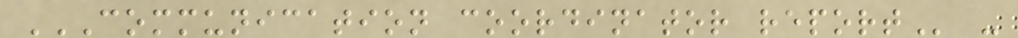COMMUNICATION COORDINATOR REPORT -
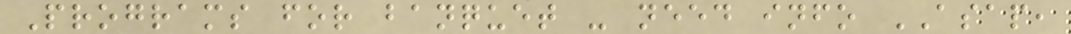Programs for banquet - need info ASAP,
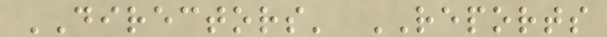DIRECTORS' REPORTS
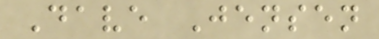Dave Jensen
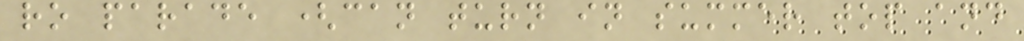ro parade (can turn in summer top and
